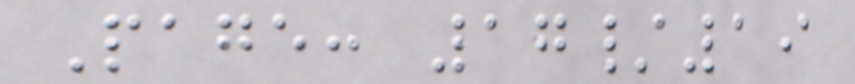Page: 17/19
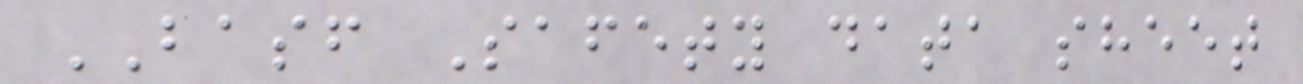BASF Safety data sheet
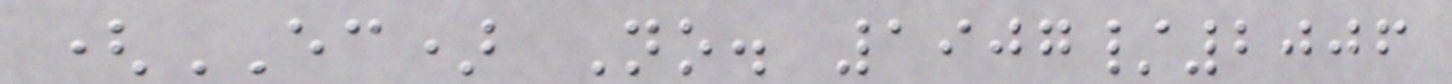(EC) No. 1907/2006
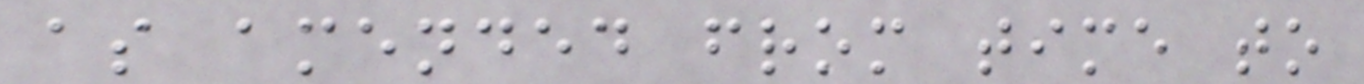as amended from time to
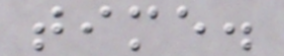time.
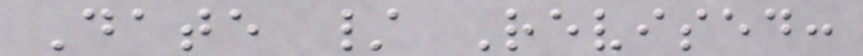Date / Revised:
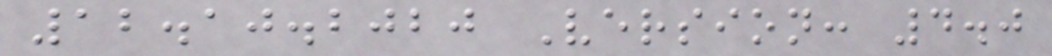12.10.2020 Version: 4.0
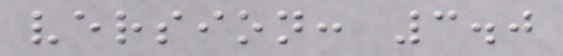version: 3.0
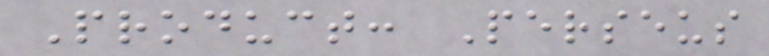Product: Perseus
